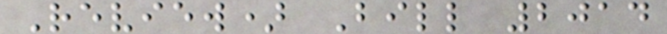Review) Bill 2014
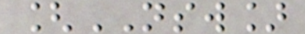[NSW]
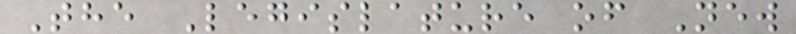The Legislature of New
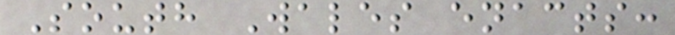South Wales enacts:
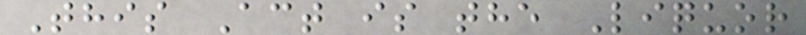This Act is the Liquor
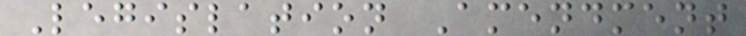Legislation Amendment
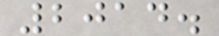2014.
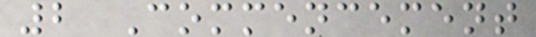2 Commencement
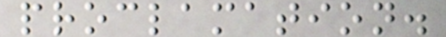proclamation.
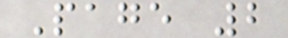Page 2
